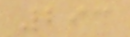293
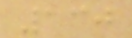130
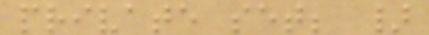private set; }
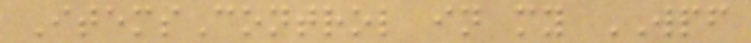ItemsControl in my WPF
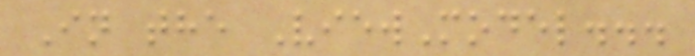In the ViewModel...
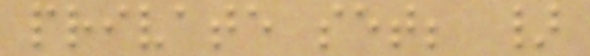private set; }
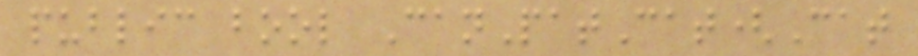public bool CanPatCat(Cat
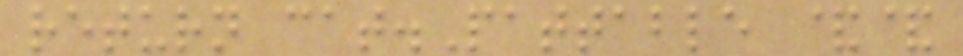return cat.Pattable &&
